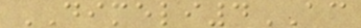DIMELI4AC
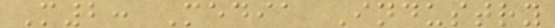M2: Media Industry
